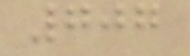707
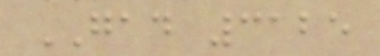GAD 3125
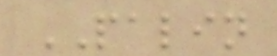PALIN
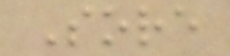Sore
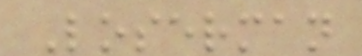Loserman
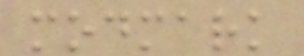modmark
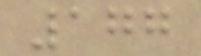177
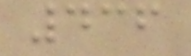436
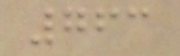763
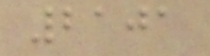2101
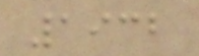1932
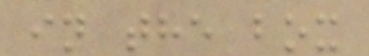in the box
